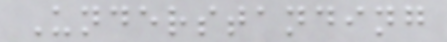Understanding
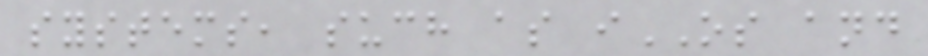systems, such as iOS and
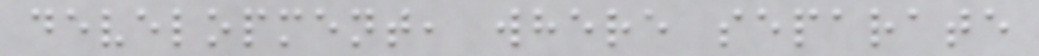development, where separate
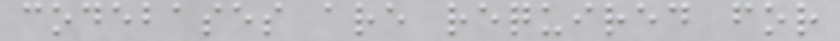codebases are required for
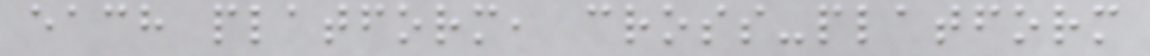each platform, cross-platform
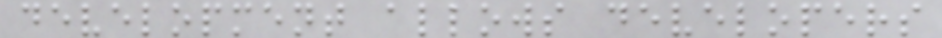development allows developers
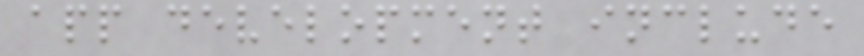app development include
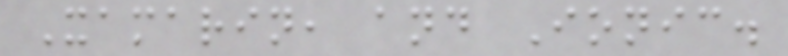Xamarin, and Ionic.
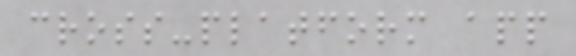cross-platform app
